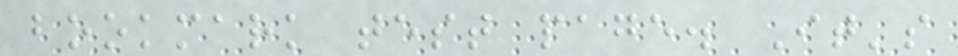bookmark test page. It's
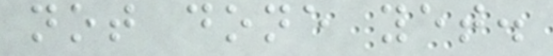not done yet.
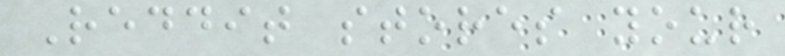Reddit stores your
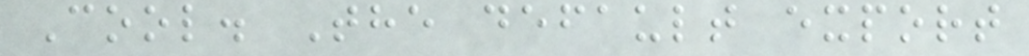Cool. The default export
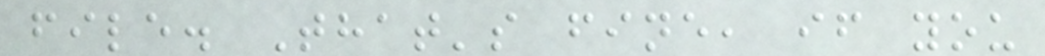file. That's fine, if you
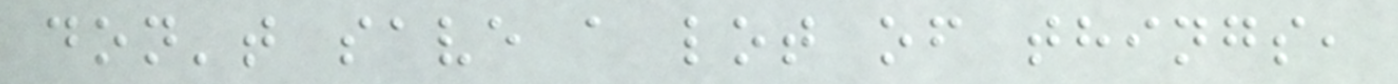don't save a lot of things,
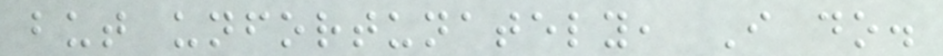but unfortunately, I do.
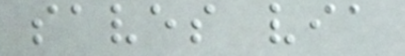saves via
